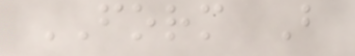FORM B
